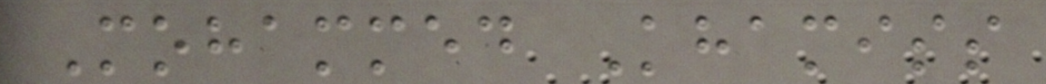Mohammed Khamiss
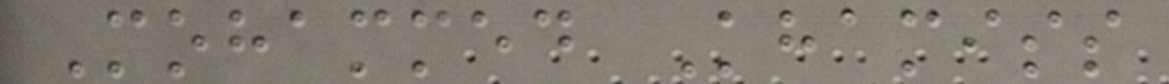Mohammed Khamiss
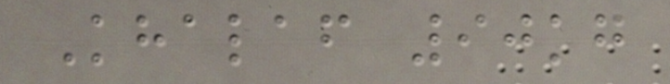Khalaf 90kg
